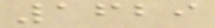1629
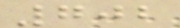702
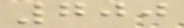700
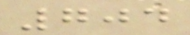704
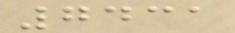7431
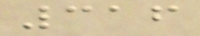316
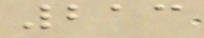213
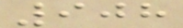908
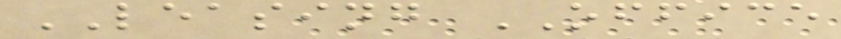LEASING OFFICE
